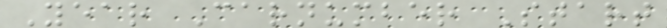Year Carnumber Start
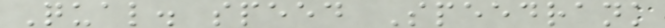Qual. speed Speedrank
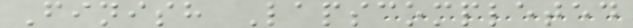Finish Lapscompleted
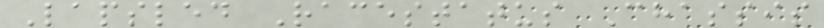Lapsled Racestatus Chassis
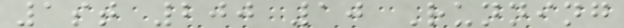1st 200 10 Running
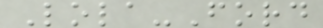Lola-Ford
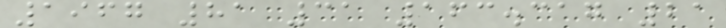1967 81 31 163.317 21
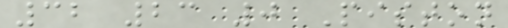32 23 0 Piston
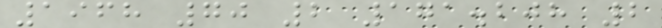1968 70 2 171.208 2
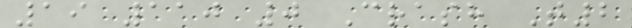19 110 0 Crash T2
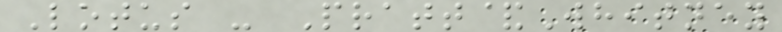Lotus - Pratt&Whitney
